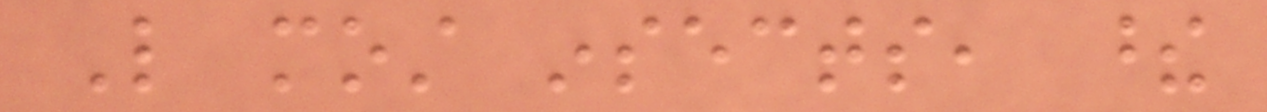Like most insects, these
